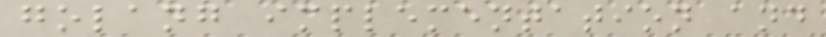golang implementation and
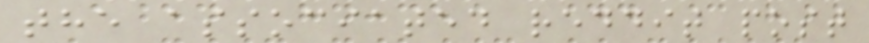the associated reddit post
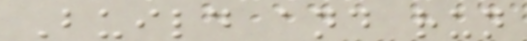Build and run
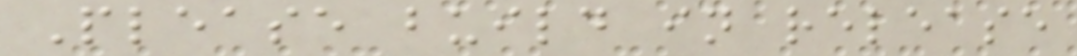Please build in release
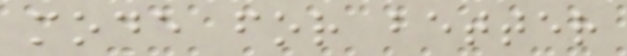mode for better
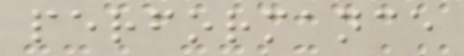performance
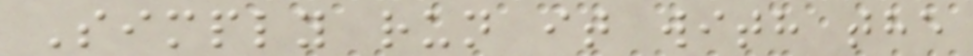Simply run it with the
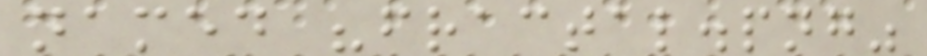named "fractal.png"
